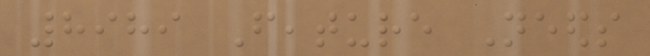8989 Feature Needs
